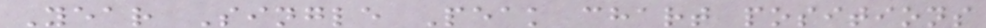Year Single Peak chart positions
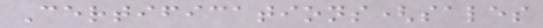Certifications(sales
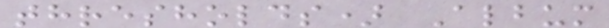thresholds) Album
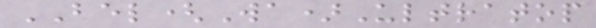BEL(Wa)Ultratop
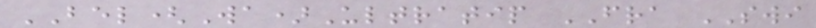BEL(Wa)Ultratip FRA SWI
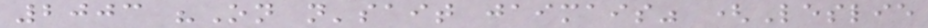2003 "On n'sait jaimais" (Leslie
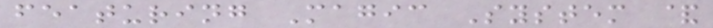featuring Magic System &
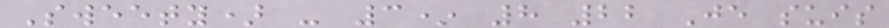Sweety) - 3* 8 22 Je suis
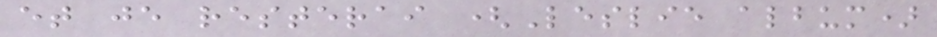et je resterai (Leslie album)
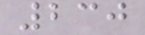230
